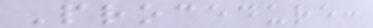Procedure:
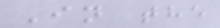In the
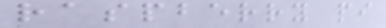raspberry pi
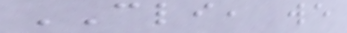CLI, we
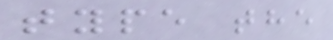type the
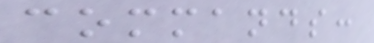commands:
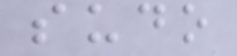sudo
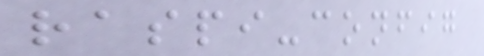raspi-config
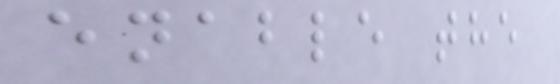enable the
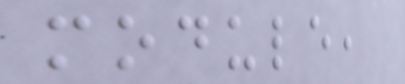module,
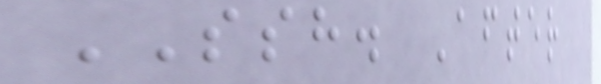SSH. After
